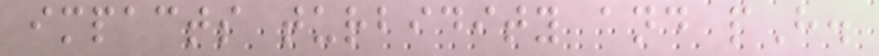impacts turbidity and pH.
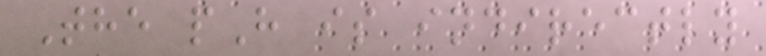The pH is indirectly
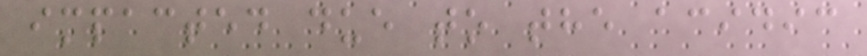impacted due to the acidic
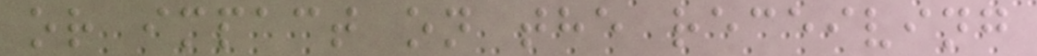or impact on the receiving
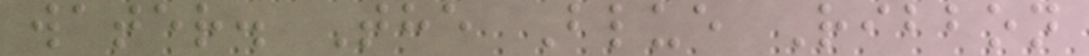water. The Blue Ribbon
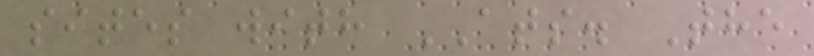sites with ATS. The
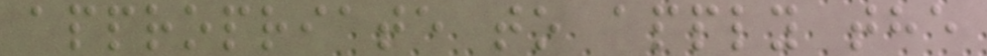appropriate to apply the
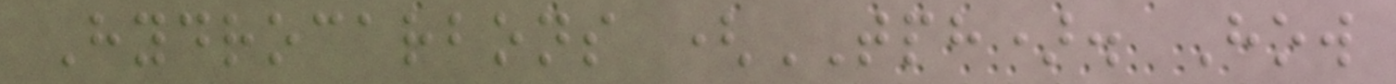Hydrocarbons (TPH). How
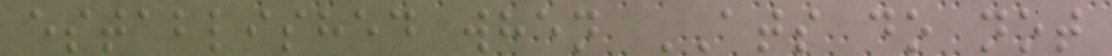established when ATS do not
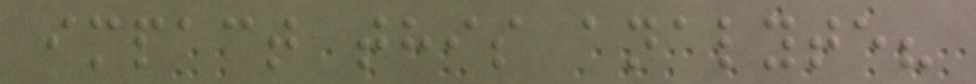impact this analyte?
